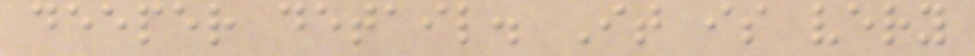deeper detail. It is very
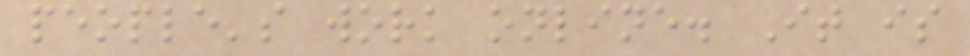people's work online. It is
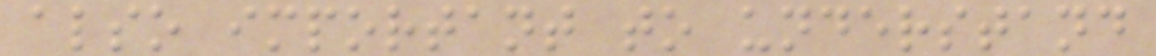also important to understand
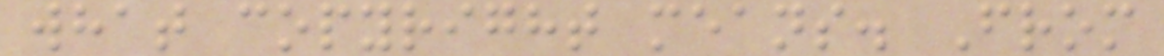what copyright means. From
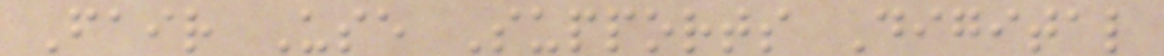Fair Use Supports Digital
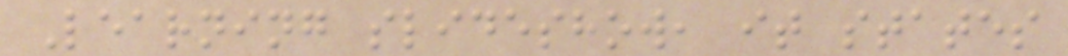Learning slideshow, it states
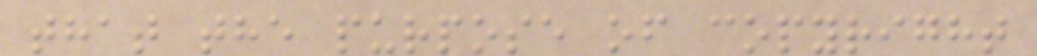that the purpose of copyright
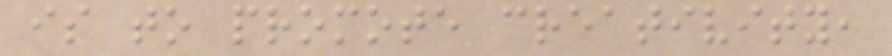is to promote creativity,
